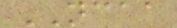NCAA
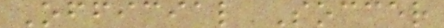Official Soccer
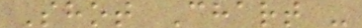Shot Chart -
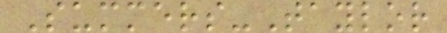Summers-Taylor
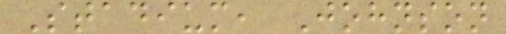Stadium, Johnson
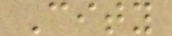City
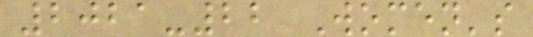2021-22 Women's
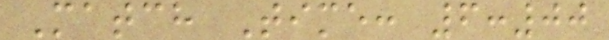Match Time: 6:00
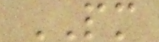PM
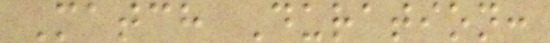Match Duration:
